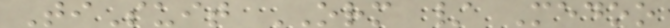TiSuit ORM / Medoo
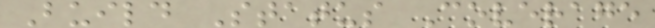Build Status Coverage
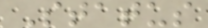Status
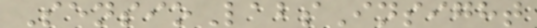SensioLabsInsight
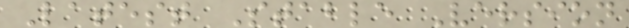Latest Stable Version
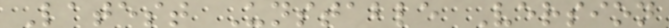Latest Unstable Version
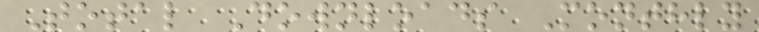Total Downloads Monthly
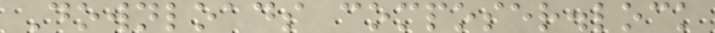Downloads composer.lock
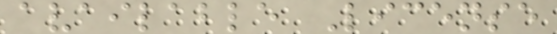available License
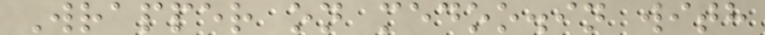Wrapper on medoo.in with
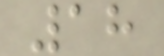18
